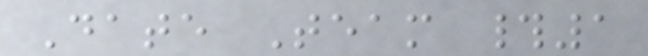Date Team #1
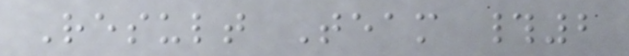Result Team #2
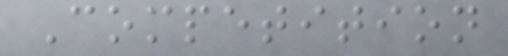Competition
